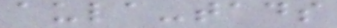aula-tads
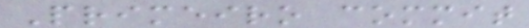Primeiro commit
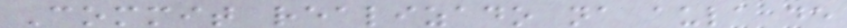Commit realizado na aula de
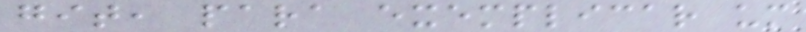git, para exemplicar um
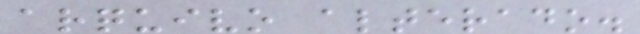arquivo alterado.
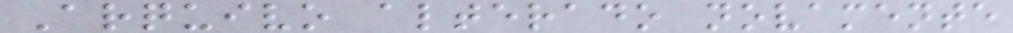Arquivo alterado novamente
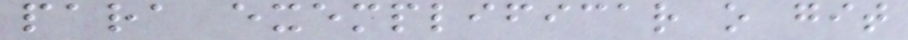para exemplificar o git
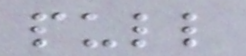pull
